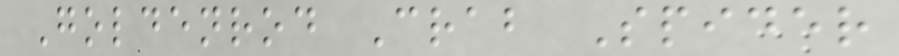Goldenrod Crab Spider
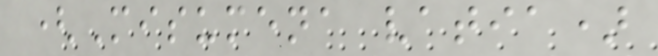(Misumena vatia)
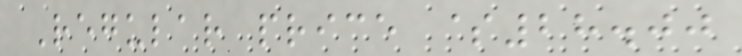Regular price $28.00
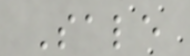Sale
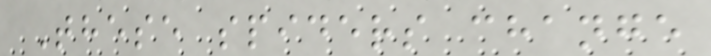These spiders change
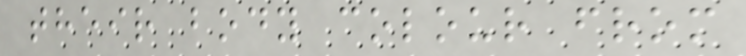their body colour from
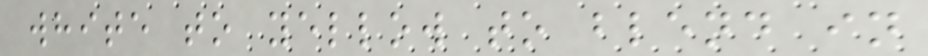white to yellow to blend in
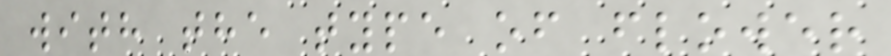with the type of flower
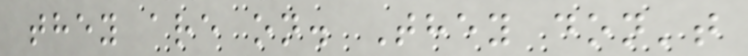they are on. They don't
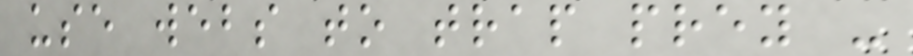use webs to trap prey -
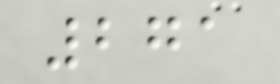271
